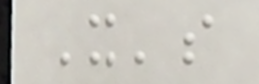It's
